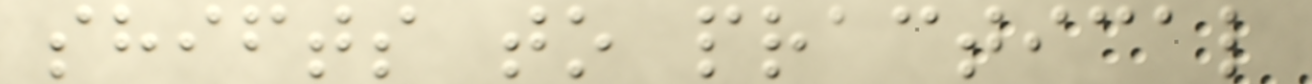shifts to practical
